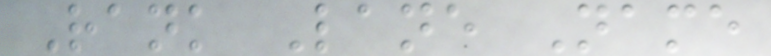Rank Lane Name
